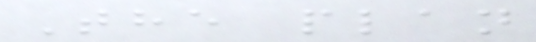The plan
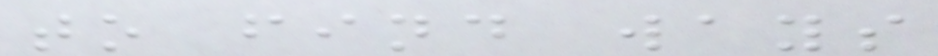to find ways
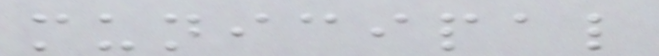municipal
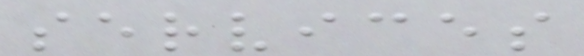services
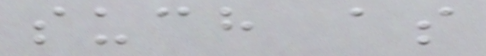such as
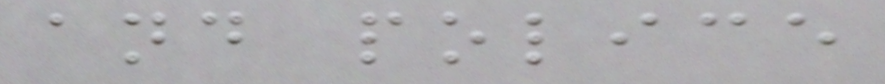and police
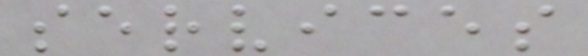services
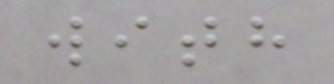with
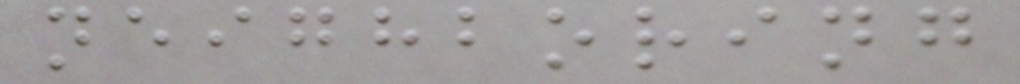neighboring
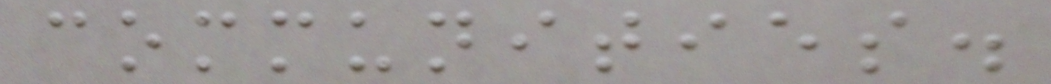communities.
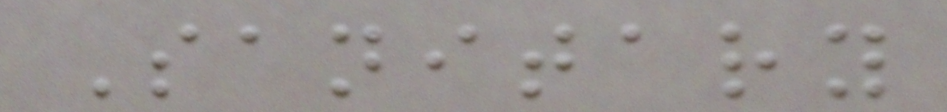Sanitary
